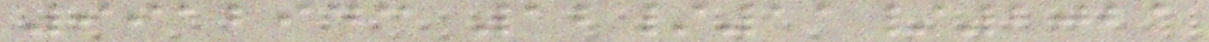9912943 12/11/2021
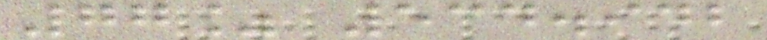77% 534.942
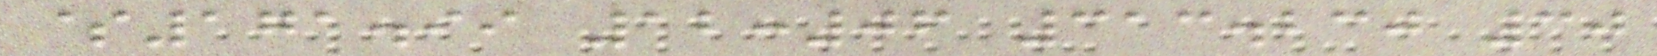$171.99 12:06 313.230 30
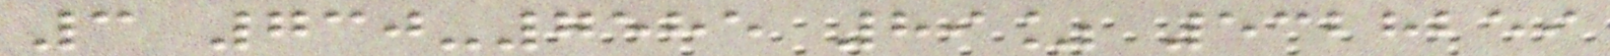3 730-7585 89% 5328259
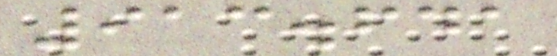913.641
